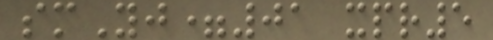smYj=01 xpr5
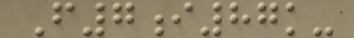F7i87k-
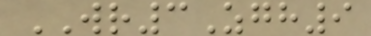WR3Zgh9
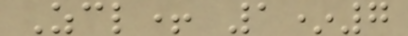Zcl+ 1*7
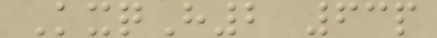KxqH2 63p
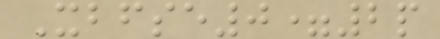Xbfse0=2p
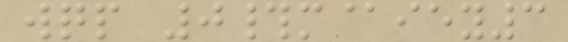wqp 0#m@iey3
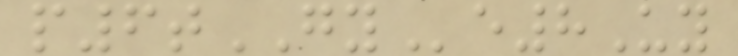p6tGYe8Uy
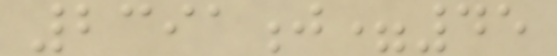2391j=45
